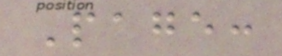Page:
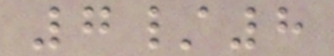7/8
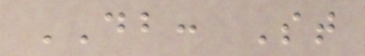DB: St
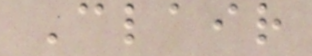Clair
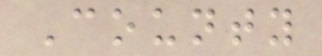County
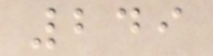249
